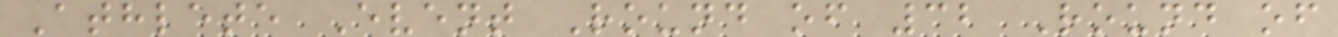Athlete Event Round of 32 Round of
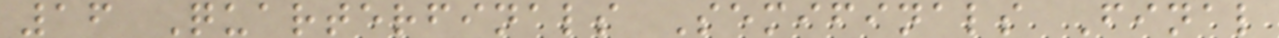16 Quarterfinals Semifinals Final
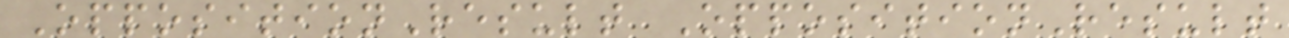OppositionResult OppositionResult
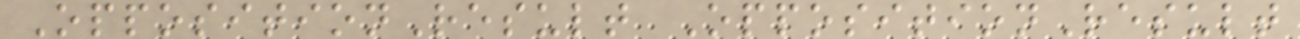OppositionResult OppositionResult
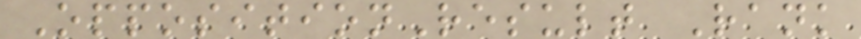OppositionResult Rank
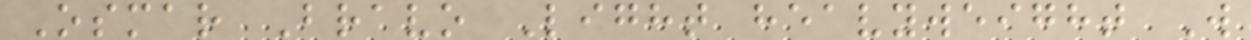Osmar Bravo Light heavyweight W
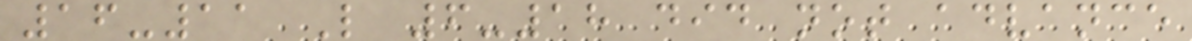16-11 L 6-18 did not advance
